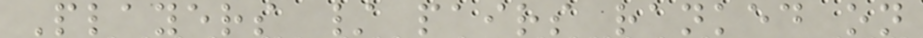Players / pairs ranked on
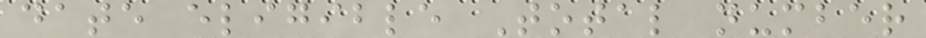date eligible Total number
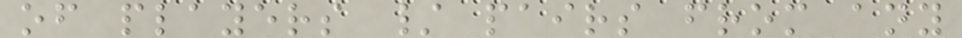of players / pairs from any
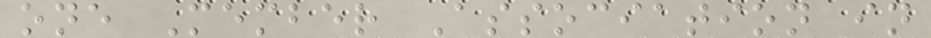one Member Association in
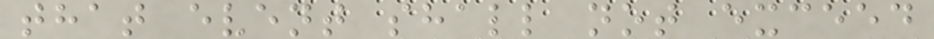that event shall not exceed
